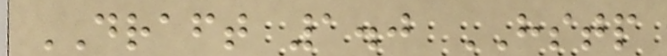DRAFT 1.0 HSTP
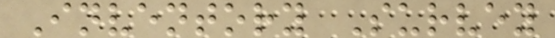Inventory Survey
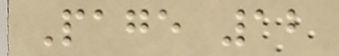Page 12
